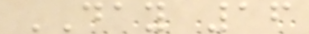DAY 16
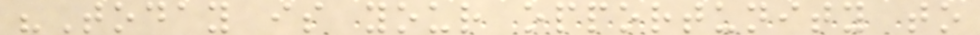"Today is your opportunity to
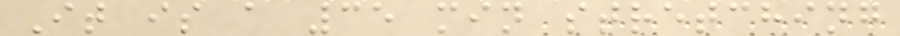It is a 35 min stretching
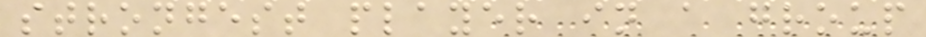strongest player in a group
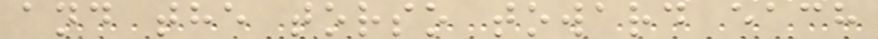and the torso toward each
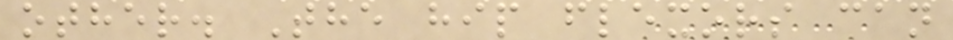other. The hip flexors can
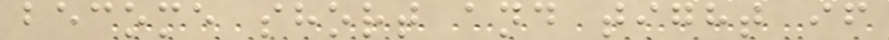become short and tight if
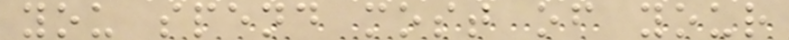you spend most of your
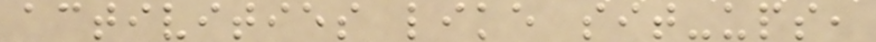activities like sit-ups,
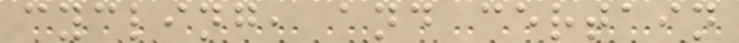cycling, and certain
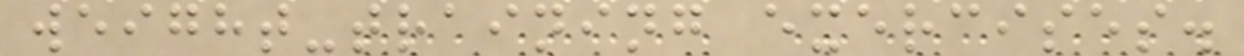weight-training exercises.
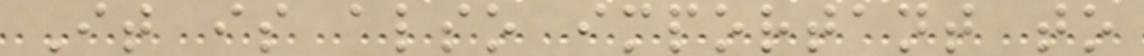It is also important to
